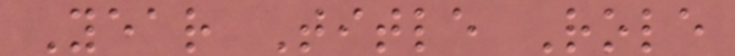Year Title Role
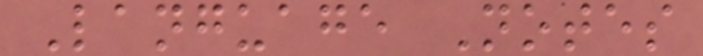Language Notes
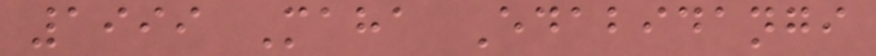1999 Maha Edabidangi
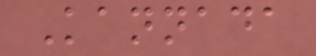Kannada
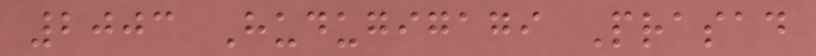2003 Hudugigagi Prasad
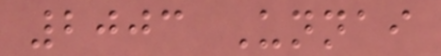2003 Unnai
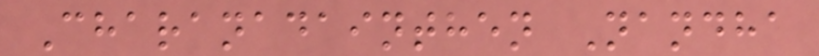Charanadainthen Nandha
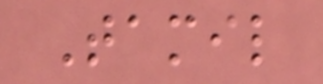Tamil
